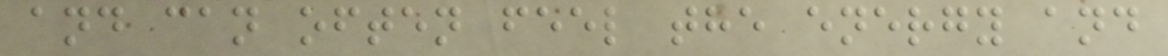and can often feel the energy and
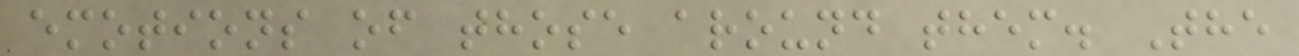emotions of those around them. The
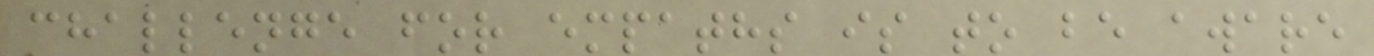challenge for empaths is to be aware
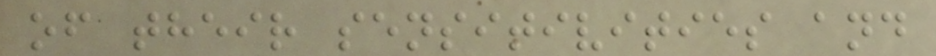of their sensitivities and
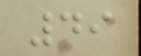49
